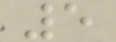5
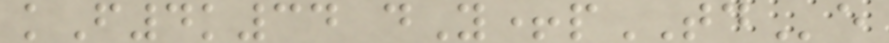kF4k34 dY+pTDe
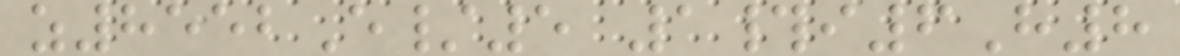z8552E/5 1#i6H8
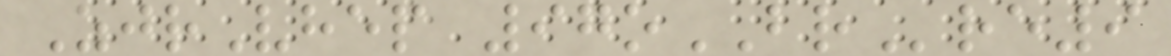ZjrVhep 97oBRre9
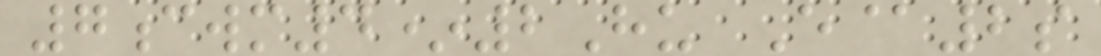7cwm4*2Hu E@2s
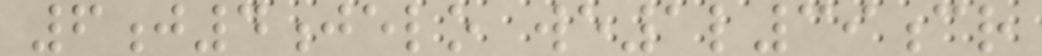6j4jelo we1l39cr
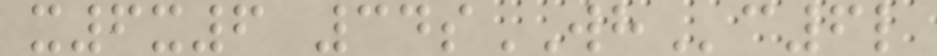x6x6 34sWHc6l
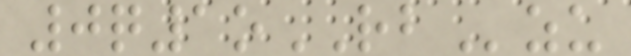0q1oRBzu
